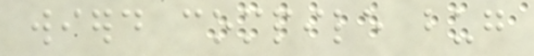wierd compile bug
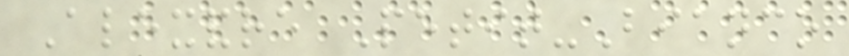Alexandre Petit-Bianco
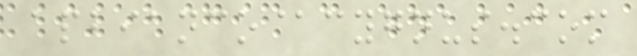apbianco@cygnus.com
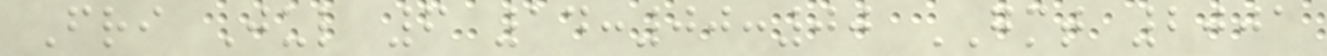Fri Jul 6 14:00:00 GMT 2001
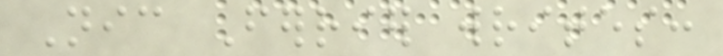Nic Ferrier writes:
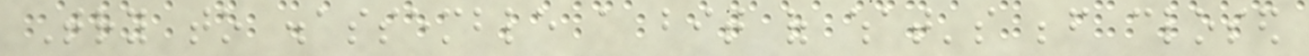Try to disassemble a bit of what's before closed
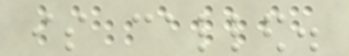is called.
